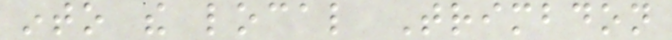into the local Trimbdon
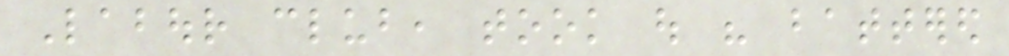Labour club, took out his battered
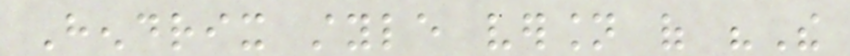Hendrix style version of "The
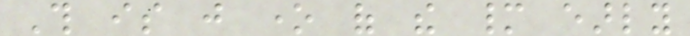This is just one of the many early
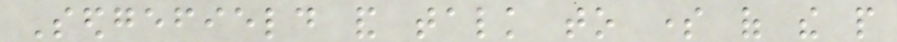Sedgefield and talk to some of the people
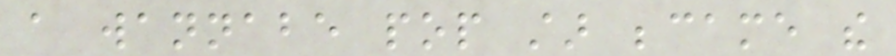a wannabe pop star became the
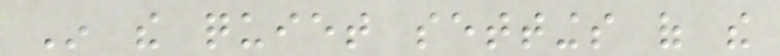In the quiet settings of the
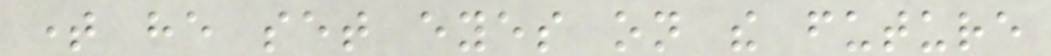time he set eyes on the future
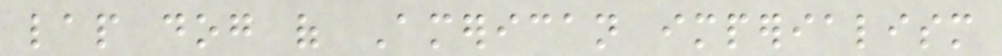lap dog of American imperialism
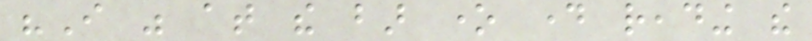"I was at the bar one day reading the
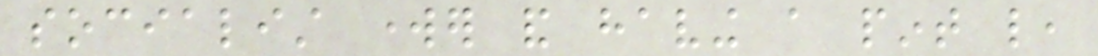socialist worker and having a pint like,
